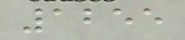1255
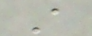A
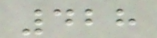428
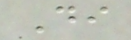Di
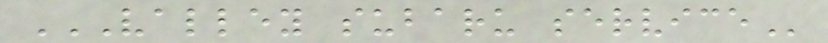VALLEY SUBARU SERVICE
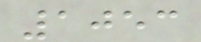1053
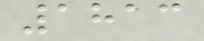1813
